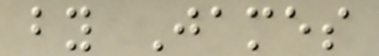by James
